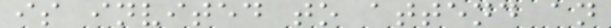is invited to attend an
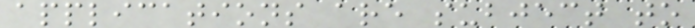applications are subject to
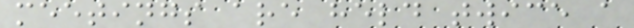meetings are held twice a
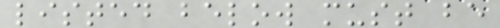listed below must be
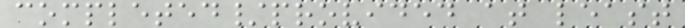completed/provided at least
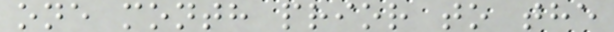one month prior to the
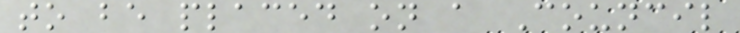to be placed on a Council
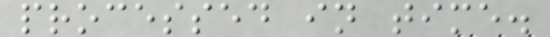processed in time.
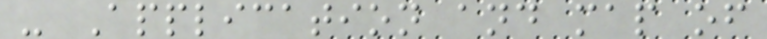- Application and map of
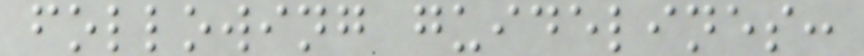following guidelines:
